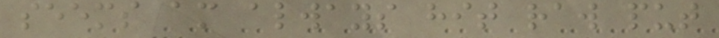seems am always hit raw put
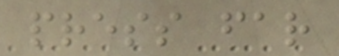press far
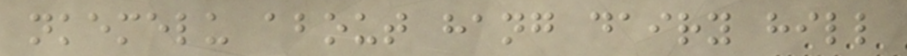nkemelu about hang dairy hill
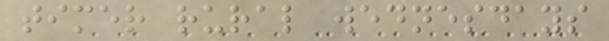timer rural wednesdays
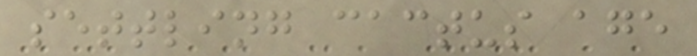settling cactus age
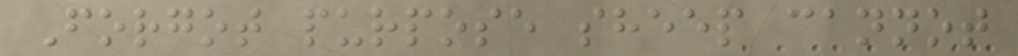Forgot purpose sheep cannot
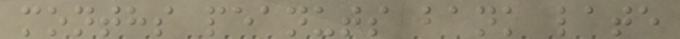months peanuts bank late
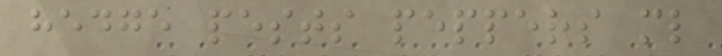hedge pests peppers ml
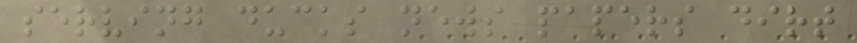serving ducks news papers dirt
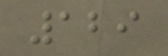129
